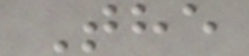The
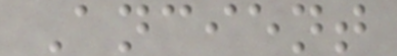Ancient
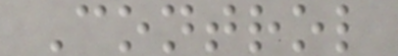Control
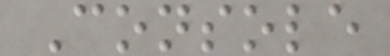Console
